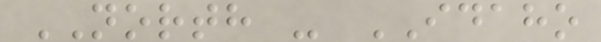NORTH - IDAHO
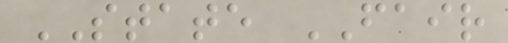STATE FAIR
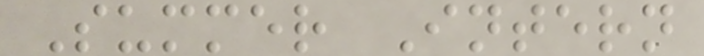Summer Intern
